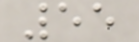55
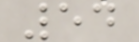54
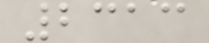2313
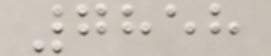7858
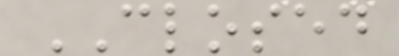CLOSED
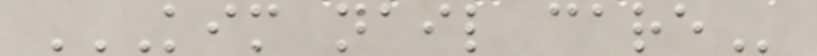KIM NAIL CARE
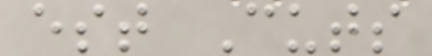est Cuts
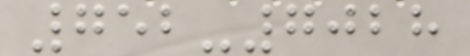752-7028
